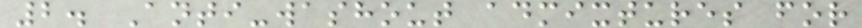2. Anti-washout admixtures for
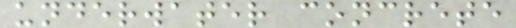underwater concrete
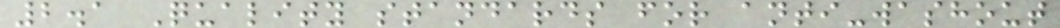2.1 Quality standards for anti-washout
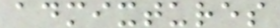admixtures
